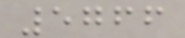5766
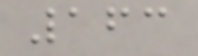163
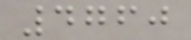4760
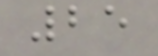25
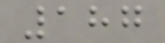187
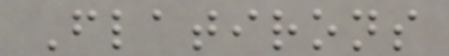Flatirons
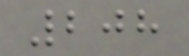208
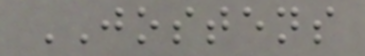JOSTENS
